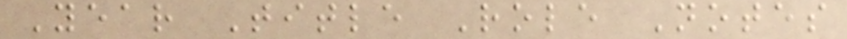Year Title Role Notes
